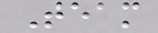Team
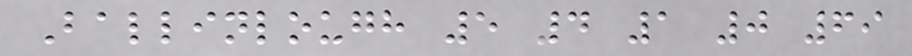Ballinlough 5 4 1 0 69
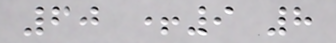60 +9 8
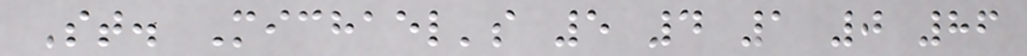St. Michael's 5 4 1 0 86
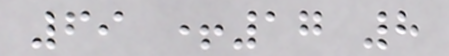69 +17 8
